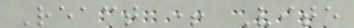React + Vite
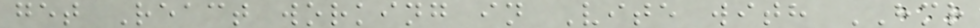get React working in Vite with HMR
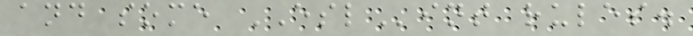and some ESLint rules.
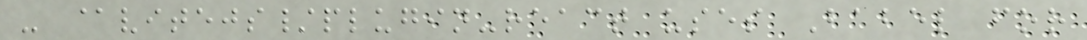- @vitejs/plugin-react uses Babel for
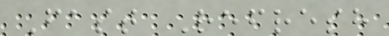Fast Refresh
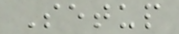Setup
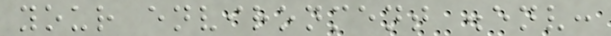your environment .env:
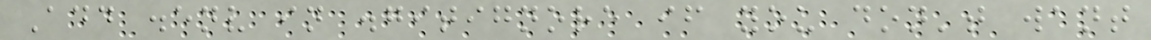Add .env in .gitignore if you don't want
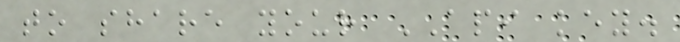to share your API key.
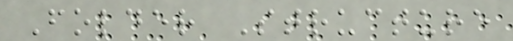Folder Structure
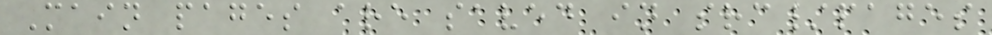Main pages are saved in src/pages
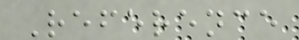Reference
